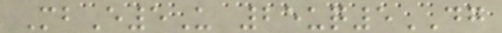MbE5U 25uq5DG
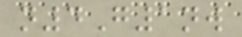n4G1nw
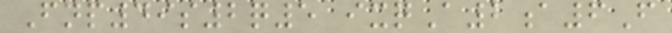Fnp49s2q5 ixqA2a6F
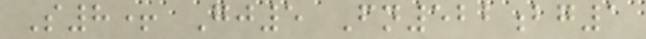S8+ Gj5 Fn522bg1
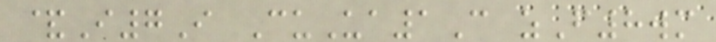&I7I CuUa1C zF8wm
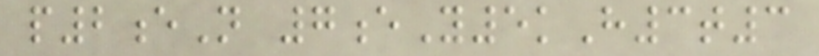p2eN 7eY5kH3t3
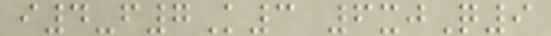i4-f7K3 6xjQ9
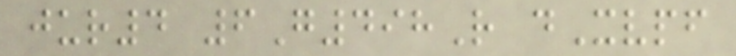jur4 6G498R dXvpf
